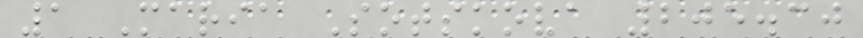1 Maria Sotskova 205.30
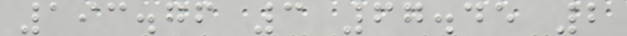193.76 3 67.45 2
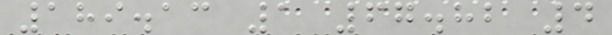189.13 1 67.82 4
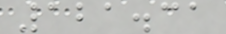121.31
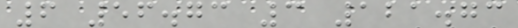6 56.73 3 121.73
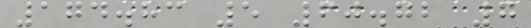174.83 5 60.72 7
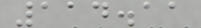114.11
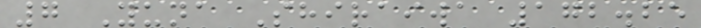7 Yuna Shiraiwa 172.25
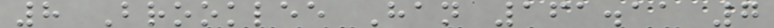8 Brooklee Han 161.11 7
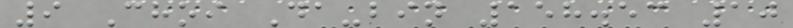9 Choi Da-bin 158.53 10
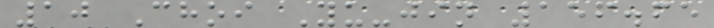10 Choi Yu-jin 156.65
